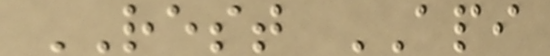REST API
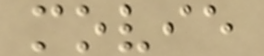movie
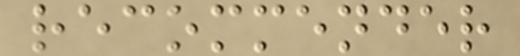recommender
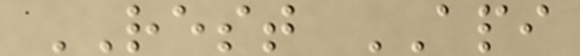REST API
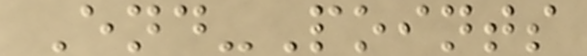End-Points
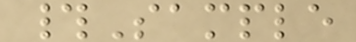#Sample
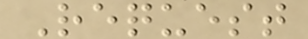Request
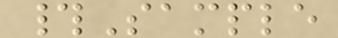#Sample
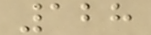128
